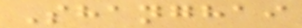Shanghai
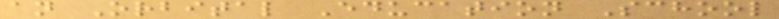an Orbital Education School
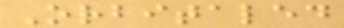Orbitaled
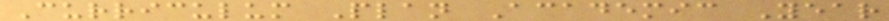Curriculum Plan Academic Year
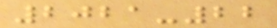2021-22
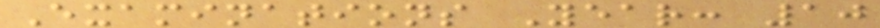Examinations Year: 10
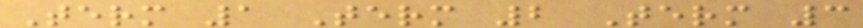Term 1 Term 2 Term 3
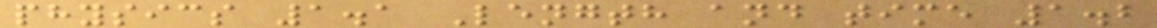physics 1.1 Length and time 1.2
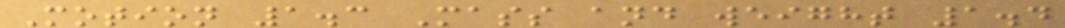Motion 1.3 Mass and weight 1.4
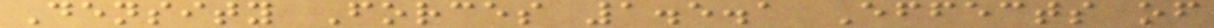Density Forces 1.5.1 Effects of
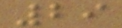29
